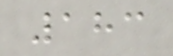183
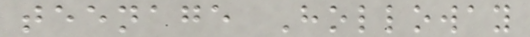teenage Holloway
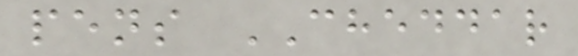pens CHEDDAR
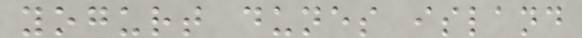yogurt dunes island
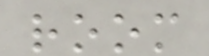room
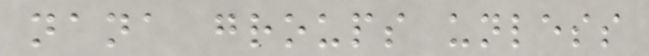nana groups unless
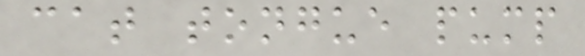cat tongue pump
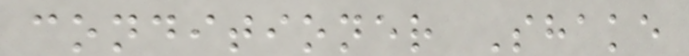conditioner Shake
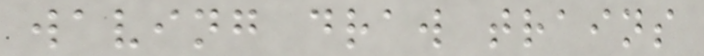waving draw trains
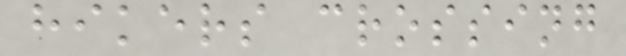hikers crossing
